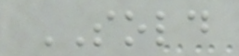SOLD
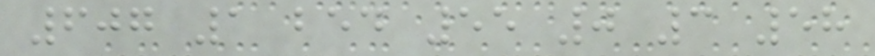607 1 bed 55 0 3 58
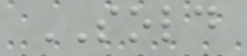SOLD
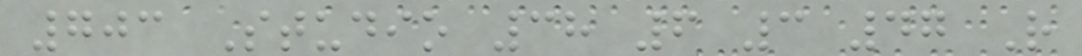703 Studio 38 6 3 47 R
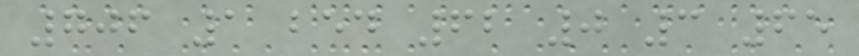706 1 bed 62 0 3 65
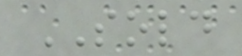SOLD
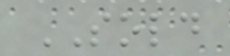SOLD
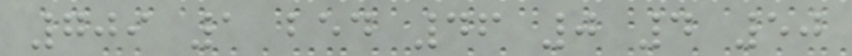709 1 bed 46 0 4 50
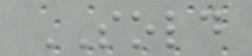SOLD
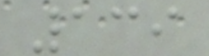139
